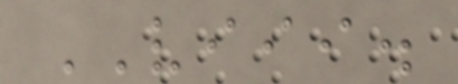VIII.
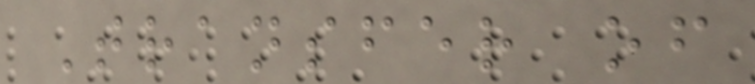Transfer of
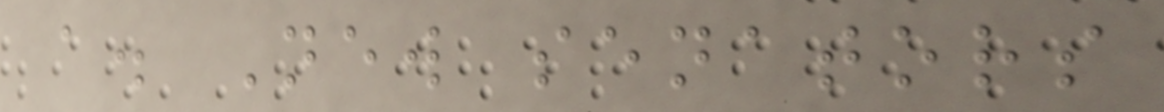a. New senators
